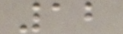12
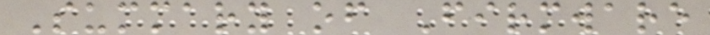Summary of Firmware
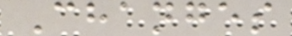Changes
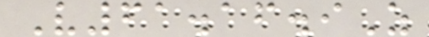V61.16.9Z
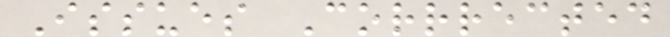Issues Corrrected
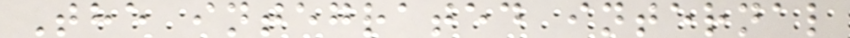The integrated internal
